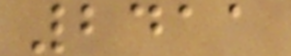2411
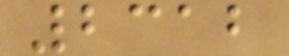2312
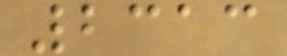2313
